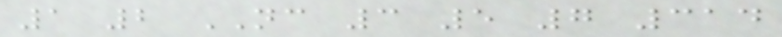1 2 NC 3 5 7 314
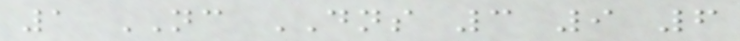1 NC DNS 3 9 6
